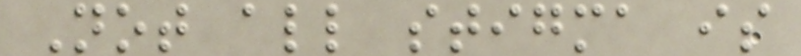Not all stigma is
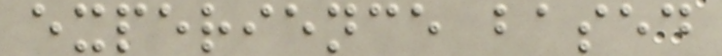experience based
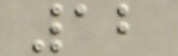12
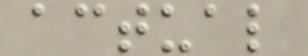actual
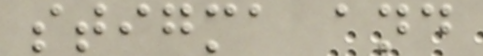stigma and
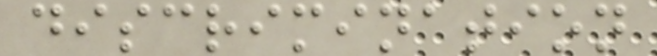discrimination
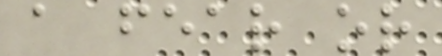a fear or
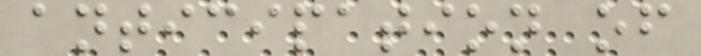anticipation of
